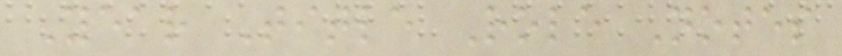Year Title Role Notes
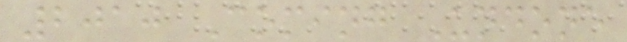2010 Coming Undone
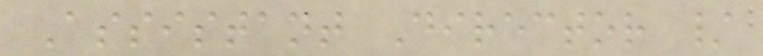Assistant Director /
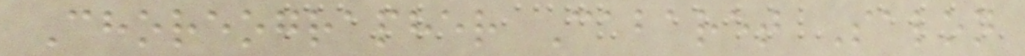Choreographer Cabaret Salon
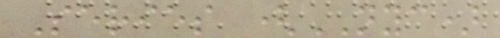Series (NYC)
